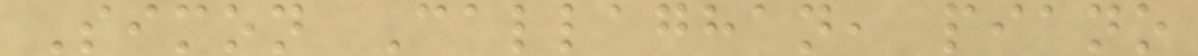Simon Callaghan, piano
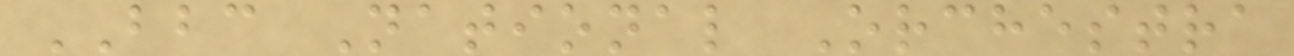BBC National Orchestra
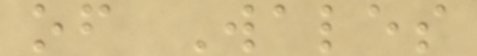of Wales
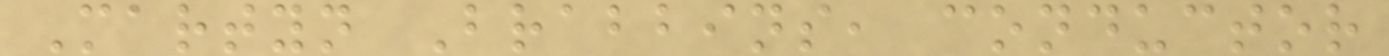Martyn Brabbins, conductor
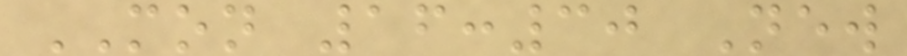MON 16:30 New
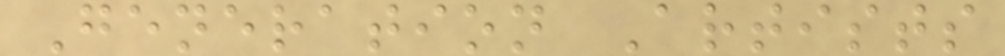Generation Artists
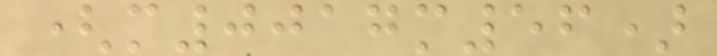(m0017m56)
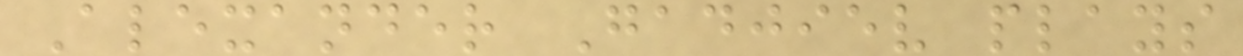Alexander Gadjiev plays
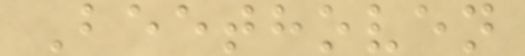Beethoven
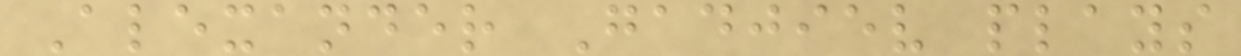Alexander Gadjiev plays
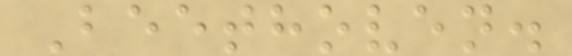Beethoven.
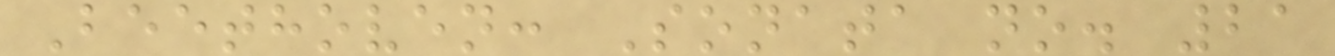Beethoven: Sonata no. 21
